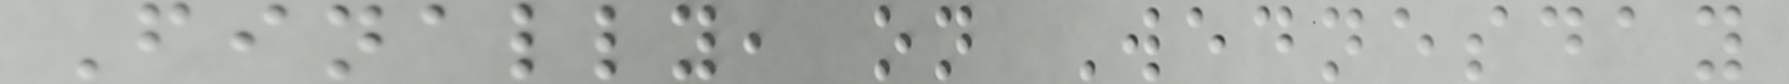Finally, on Wednesday
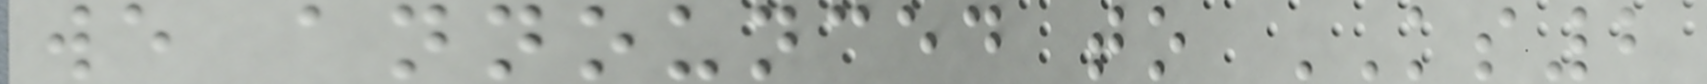we announced to KS2
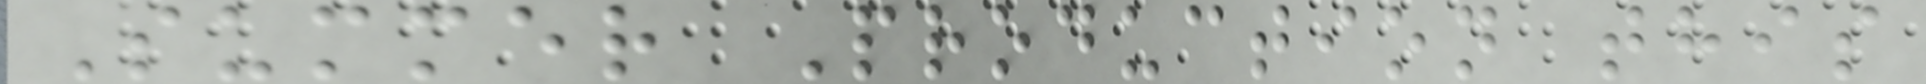Summer Production this
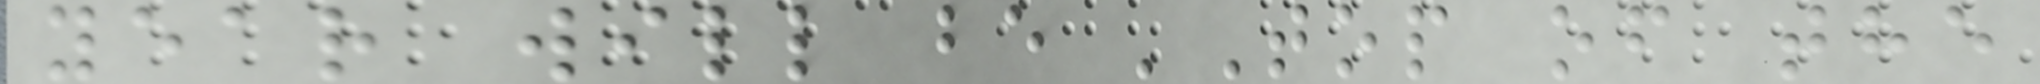year will be 'Top of the
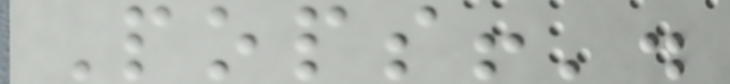Pops!'.
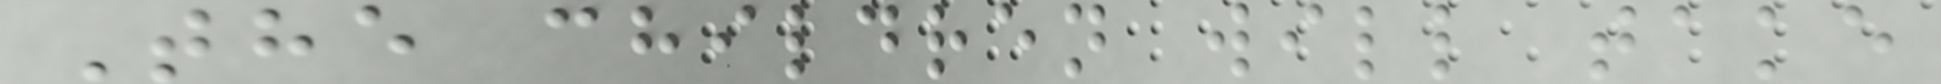The children will take
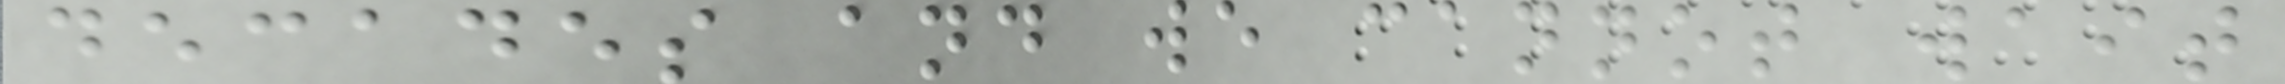decades and we cannot wait
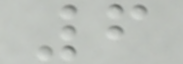6
